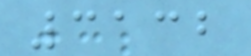3132
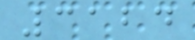3124
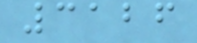3126
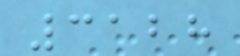3128
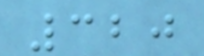320
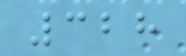328
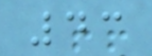43
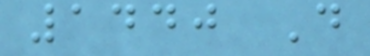1440 D
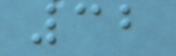32
